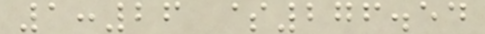1:26 $276.54
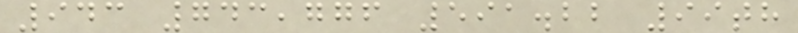943 743,776 591.22 99th
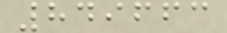849663
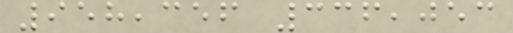958,356 336,053
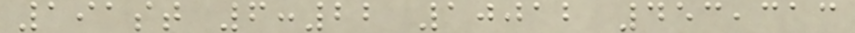191st 6:22 10012 453,313
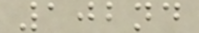102nd
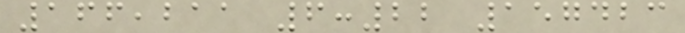166,211 6:22 157423
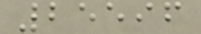25596
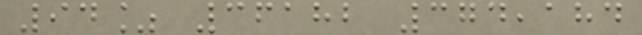94% 36182 374,184
